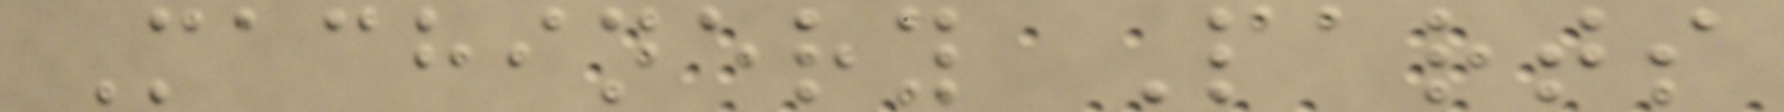Machinery Parts
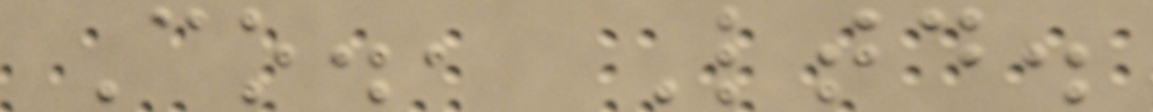Co., Ltd.
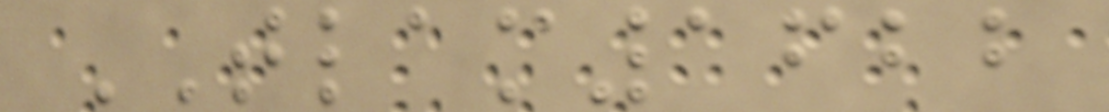TLAM1622
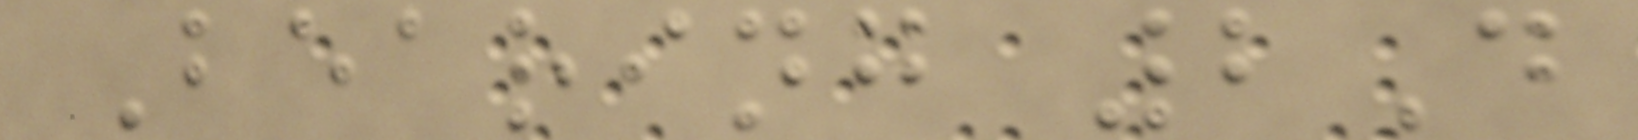Bearing 2D
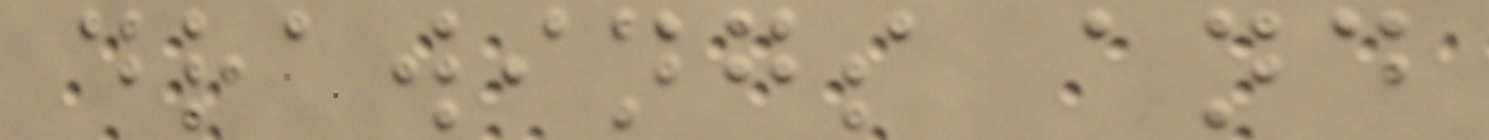drawings and
